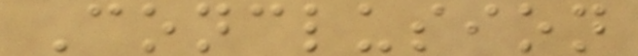Conclusion
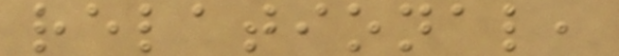relational,
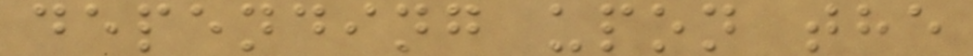depending upon the
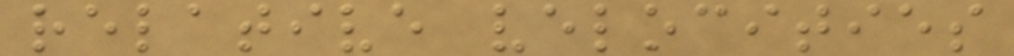relative velocities
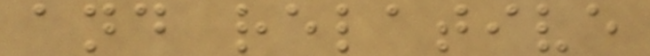and relative
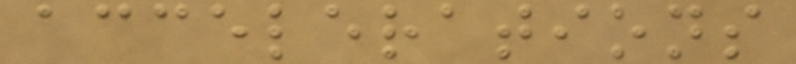accelerations
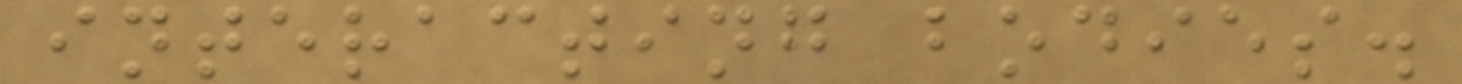interacting bodies.
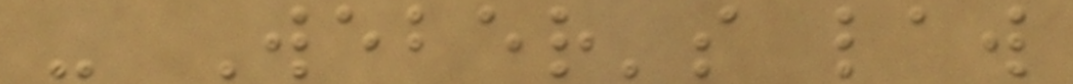- Weber's law
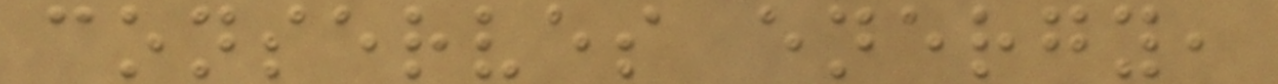conserves energy,
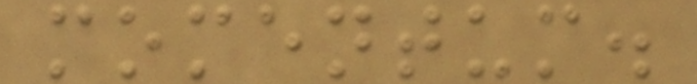momentum.
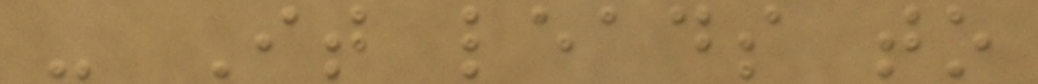- It leads to
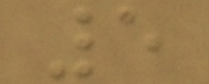5
